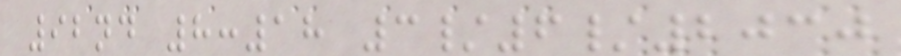92nd 8:18 3/6/2030
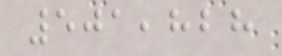501,828
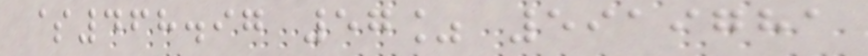$468.97 57% 5919781
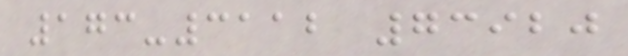173-3112 73920
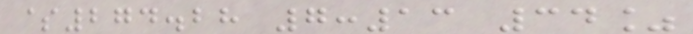$274.28 7:13 34%
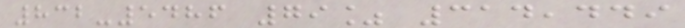832-5486 79% 314,449
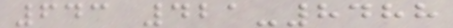643 421-8488
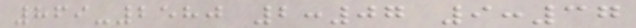869-2580 2:07 9:37
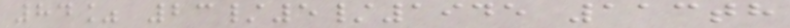84% 23/5/1945 113th
